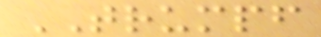TRUMPF
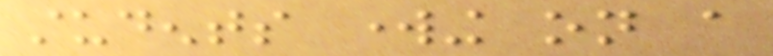students working on a
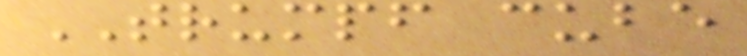TRUMPF cube
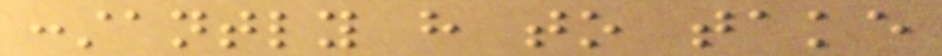constantly have to take
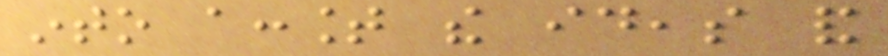into account the ideas and
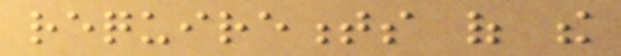requirements of the
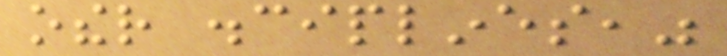other disciplines,"
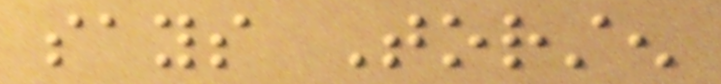says Torsten
